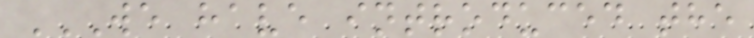WE HAVE INTRODUCED THE
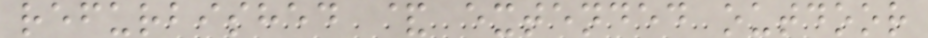refurbished & extended outdoor
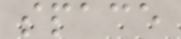space
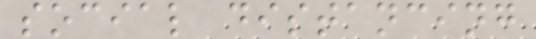social distancing
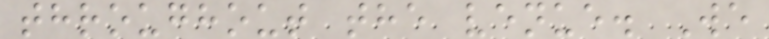throughout the venue. We
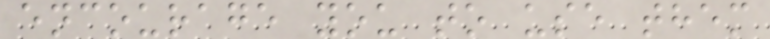encourage you to use them
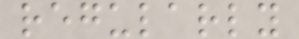regularly
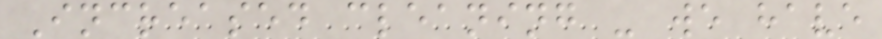Increased cleaning - we have
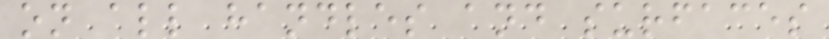on all handles and surfaces
